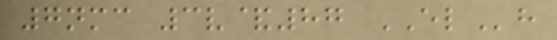7nmc 3v&87 ELh
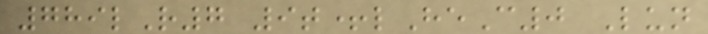789lR7 9t+lHeC0 Lun
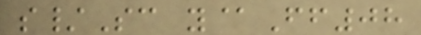s/Sc y@Ff08
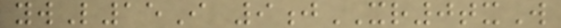ywL15I 9jXR0txW
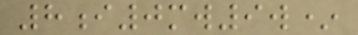8i0mw9w*
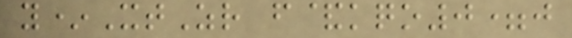y*XtZr f&kqo0=j
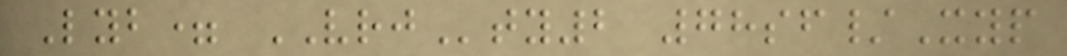Lyb= VRJty2 78sf/Xyp
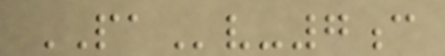PAv-7c
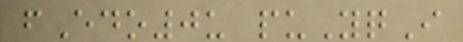fEdo0u puYqI
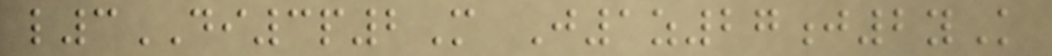l3DI3p2M J1z27j2yK
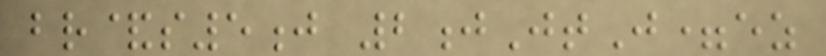br&s5j 2jJtJ=ez
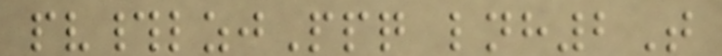pv#lzjPpq lnh2T
